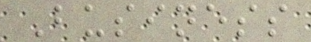Business
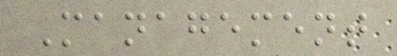Management
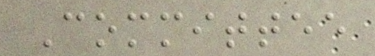Committee
